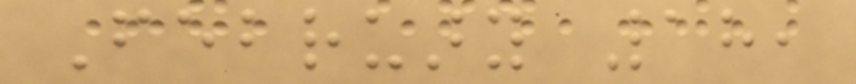February 18,
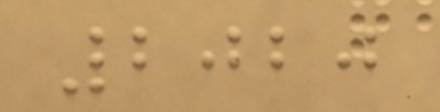2020
